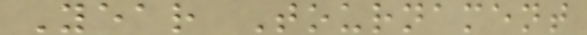Year Tournament
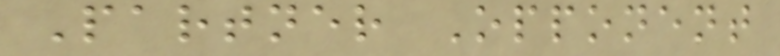Partner Opponent
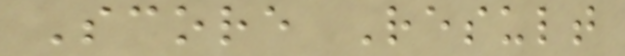Score Result
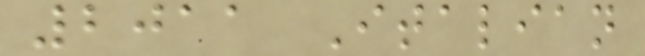2011 Italian
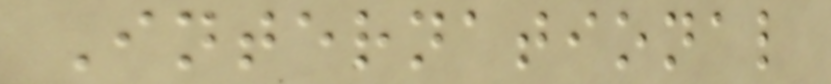International
